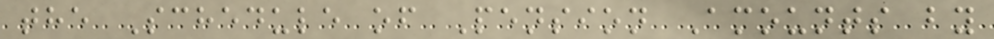the Schedule of Pension Amounts by
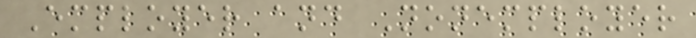Employer and Nonemployer
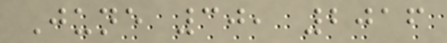June 30, 2016
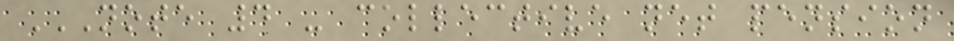NOTE 4 - COLLECTIVE NET PENSION
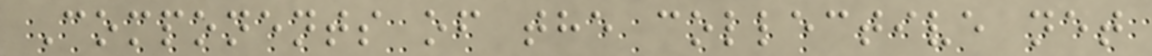Components of the collective net
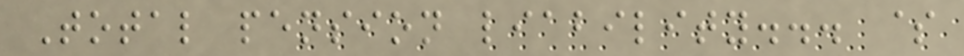Total pension liability... $
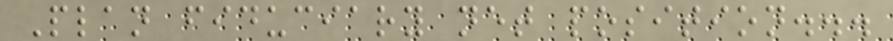Plan fiduciary net position...
